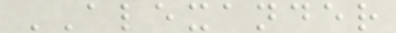ALEXANDER
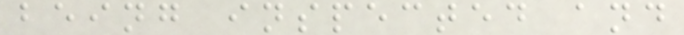being inspected and
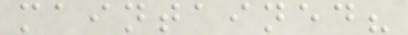maintained?
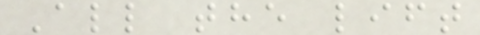All the lift
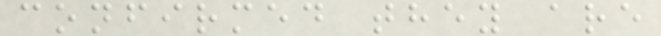confirmed they are
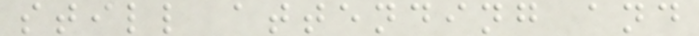still attending and
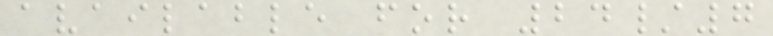available for 24/7
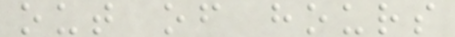out of hours
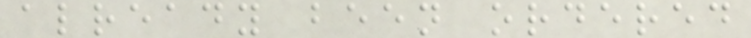already been ordered
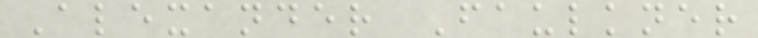Alexander Faulkner
